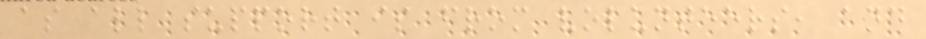as all support is from volunteers, and
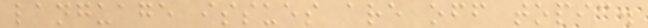language issues are off topic.
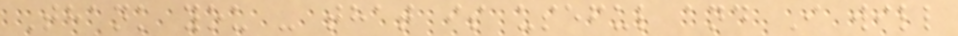Thank you - that is useful and I will
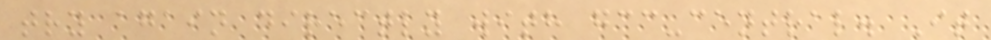try again directly with gcc-central. It
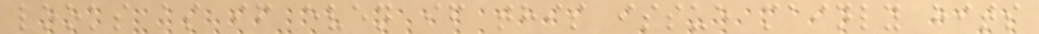looks as if even if this issue mainly hits
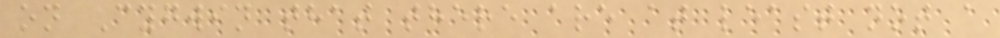on Cygwin that there are at least not a
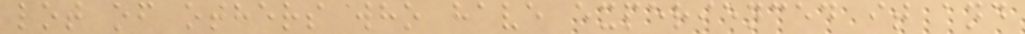lot of others who have experienced it and
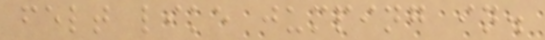felt like jumping in.
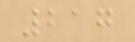217
